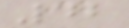42
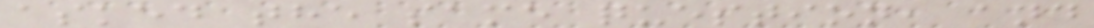asked the same question, and
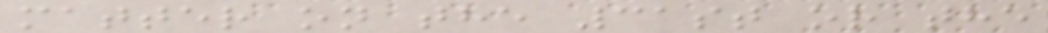matter on the 31st or the
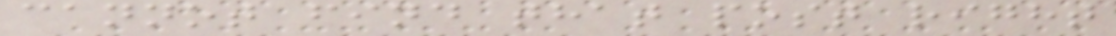cannot find that post right
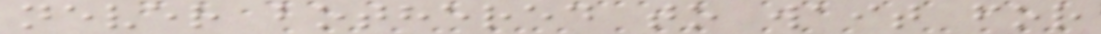never bothered to wait for
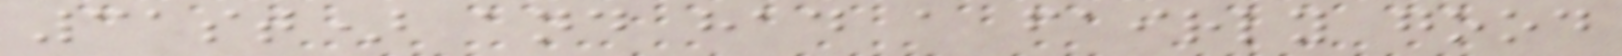31st) and had a fairly good
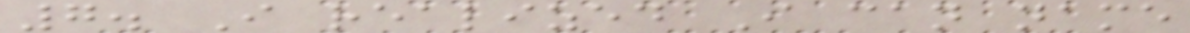7. I realized I can name
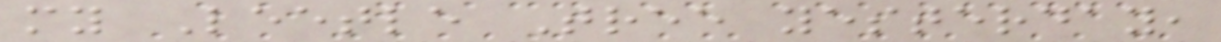my Leetle Tree yesterday,
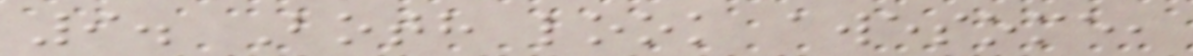9. Both look awesome,
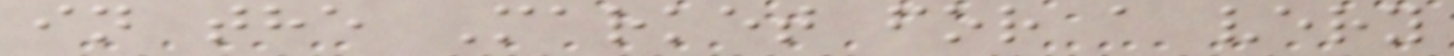in the Market for a very
